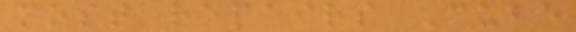most repairs Cube
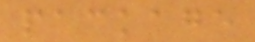package
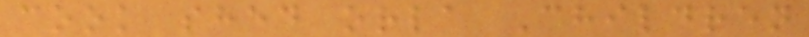cook shed orla Children
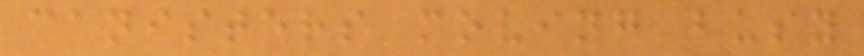canisters moving busy
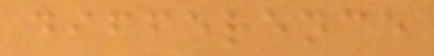difference
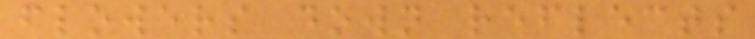flowers down reflects
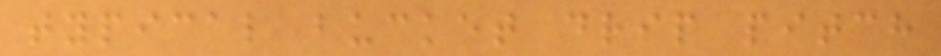typical bucket drip pitch
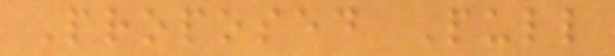Proposed Pull
